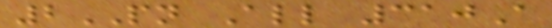2PN All 310A
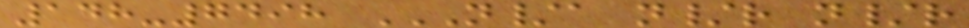148-7498 N/A N/R N/R
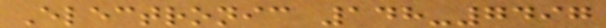Electronic 148-7497
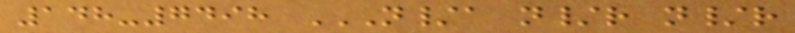148-7498 N/A N/R N/R
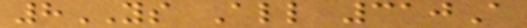8YS All 310A
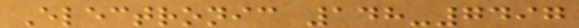Electronic 148-7497
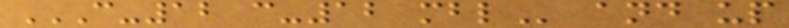C-12 C-12 MBL and up
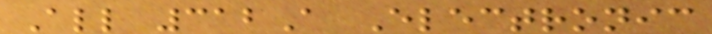All 312A Electronic
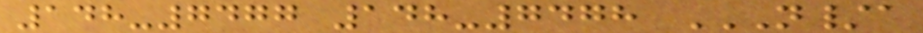148-7477 148-7478 N/A
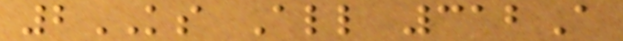2KS All 312A
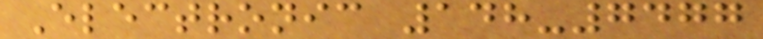Electronic 148-7477
